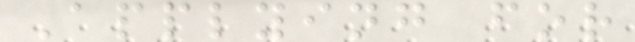Applying for
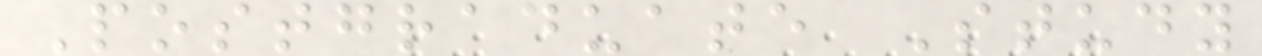Postgraduate Study
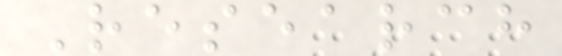Research
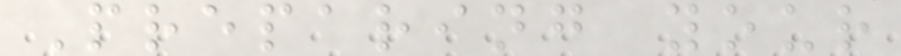Preparing your
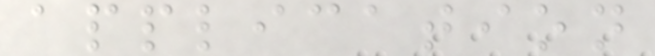application
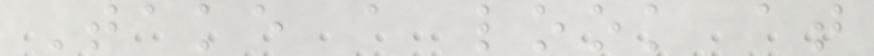Take a look at
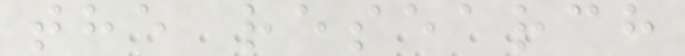the research
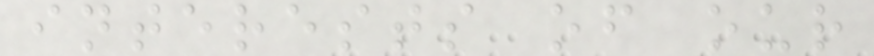interests of our
